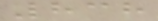838
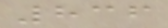836
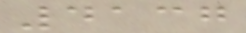4137
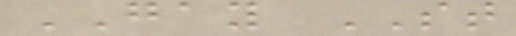GAY ST
